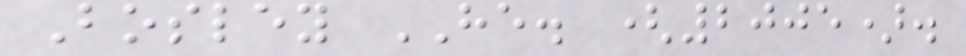Bosley HE. (2005).
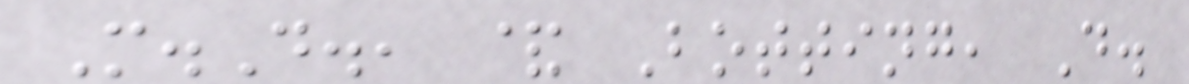M.D., & Botting, D.
